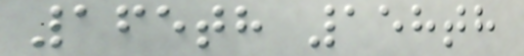165th 158th
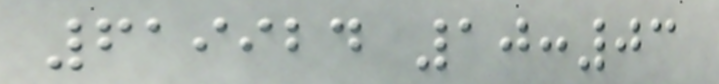619924 10:03
